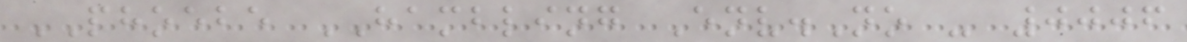PHOEBE HAMBLING Env.No - 0006
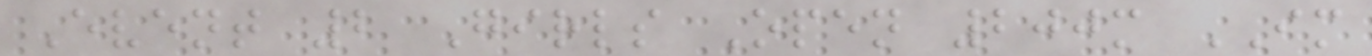Event 2 Girls Open 200m IM
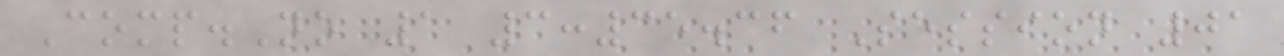Comp.No 1 3:35.36 Session 01
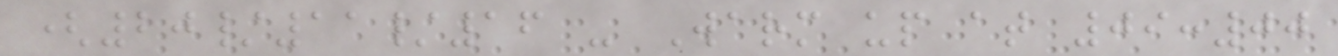(20/11/16 - Warm up at 09:00
